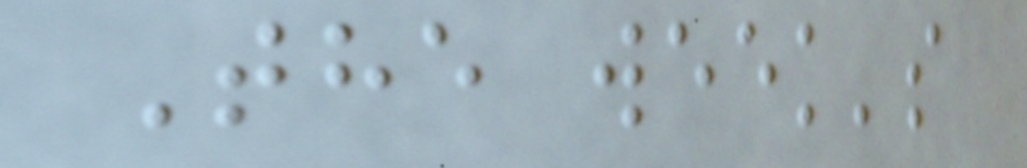The week's
